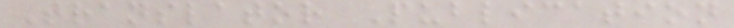Translator Publication
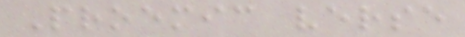Proemic verse
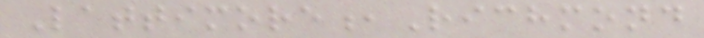Lattimore,Richmond
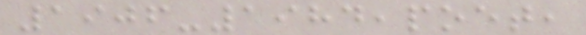1906-1984,poet,
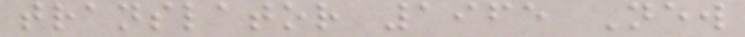translator 1965 New
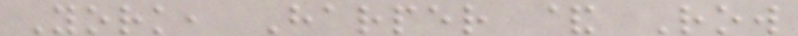York, Harper & Row
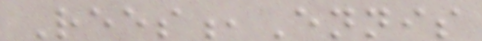Rees,Ennis
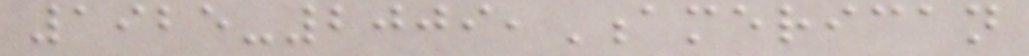1925-2009,American
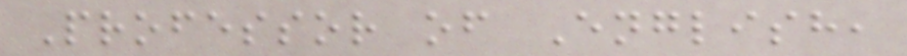Professor of English,
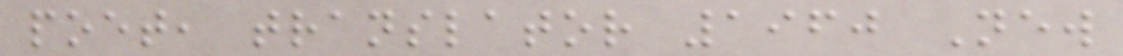poet, translator 1960 New
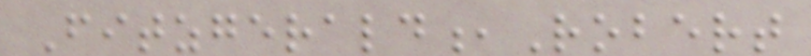Fitzgerald,Robert
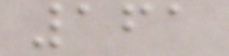161
